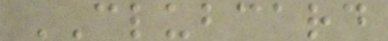CLUBCARD
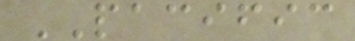PACIFIC
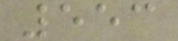553
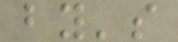by's
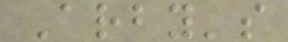Arby's
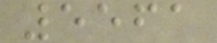5561
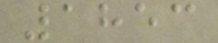1853
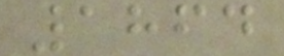1864
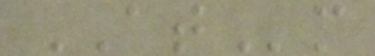ATm
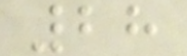28
